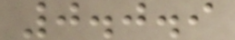0.0.9
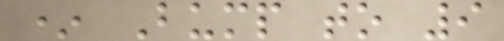* Bump to 9
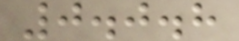0.0.8
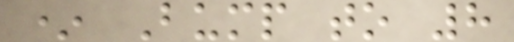* Bump to 8
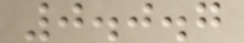0.0.7
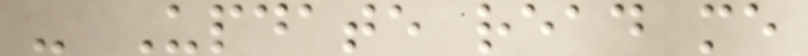- Update read me
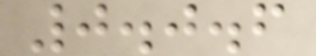0.0.6
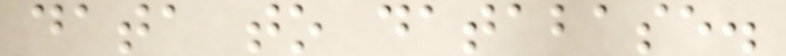data to database.
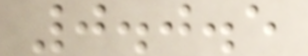0.0.5
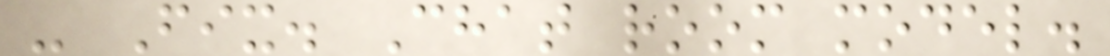- Fix. Chat room model.
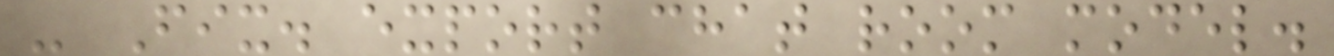- Fix. export chat room model.
